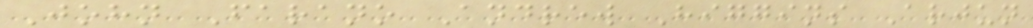John Farano Andrew Higgins Arjun
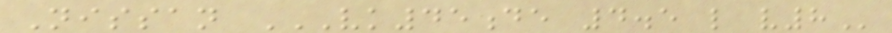Nissan VK45DE 4.5 L V8
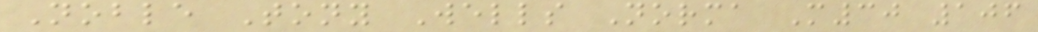Noble Tony Wells Norma M30 106
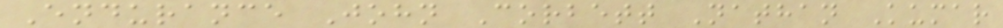Endurance John Corbett Nathan Kumar
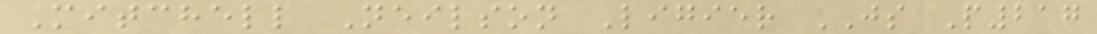Mitchell Neilson Ligier JS P217
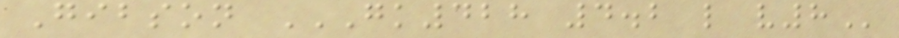Gibson GK428 4.2 L V8
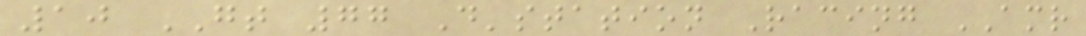10 GT 77 D'station Racing AMR
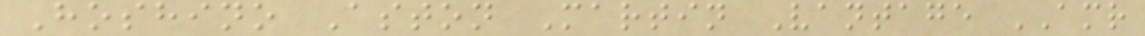Hoshino Aston Martin Vantage AMR
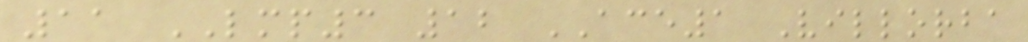11 LMP3 12 ACE1 Villorba
